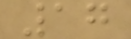17
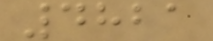4821
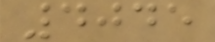4045
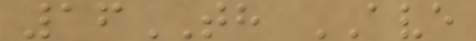16TH AVE
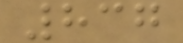837
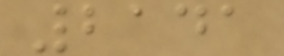2141
